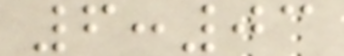6:03
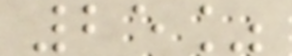25%
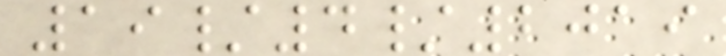19/4/2019
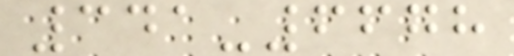341-6678
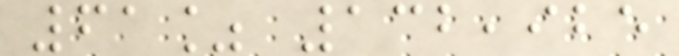61% 132,925
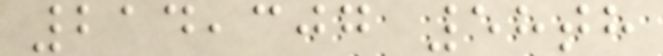214,307 58th
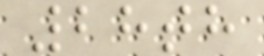28th
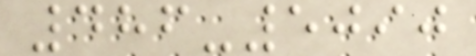486-5090
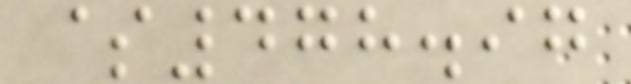$478.97
